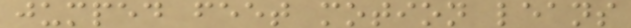jumped feet motion leans
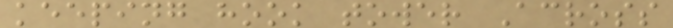keeping hook tower Across
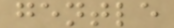gentle
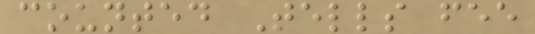counted Tells fee
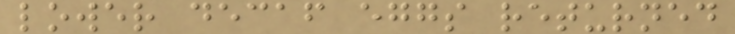lower decaf eggs returned
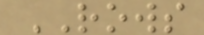ROWS
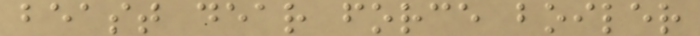beast dear force boiler
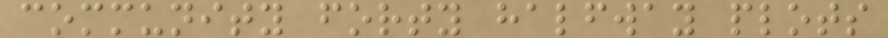community forty halfway plots
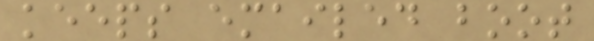keeps emailed boot
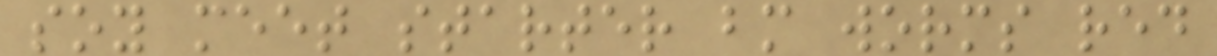soy meet starter bm worms red
